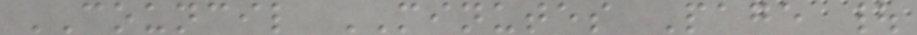COUNCIL MINUTES Page |
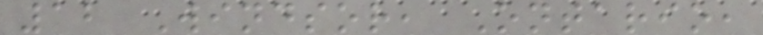12 Windsor, Ontario,
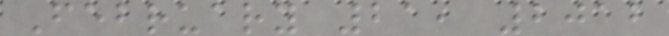February 21, 2012
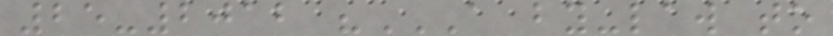25-2012 "A BY-LAW TO
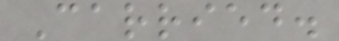Carried.
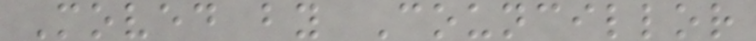Moved by Councillor
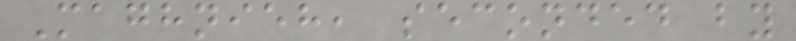Maghnieh, seconded by
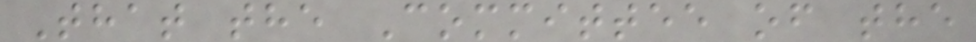That the Committee of the
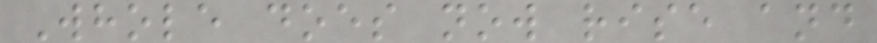Whole does now rise and
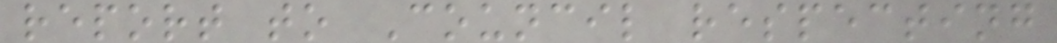report to Council respecting
